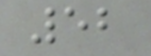52
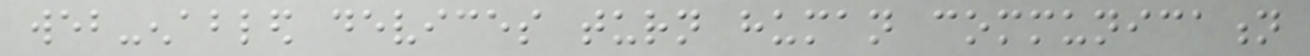web-enabled devices turn human communication
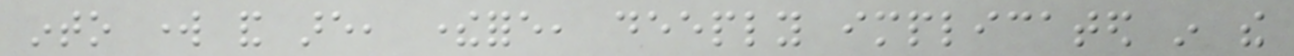into work and are, therefore, deeply implicated in the
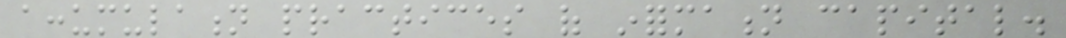accumulation practices of information capital.
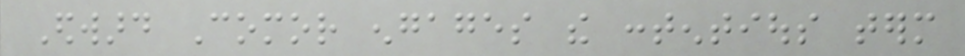Edward Comor engages the contentious term
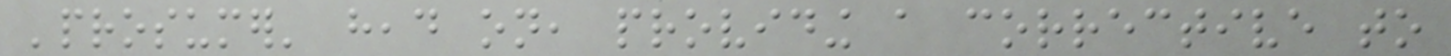'prosumer' head on, providing a corrective to
